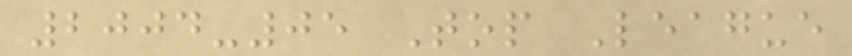2004-05 Top League
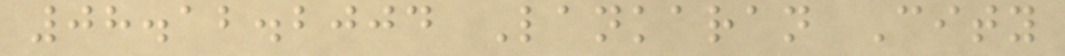08.12.2004 Lankaran City
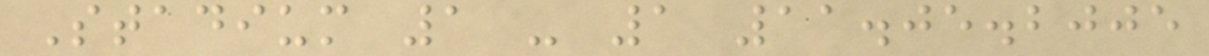Stadium 1 - 1 11.05.2005
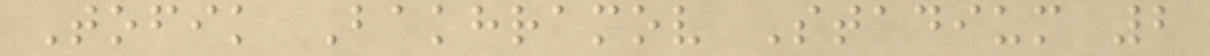Tofik Bakhramov Stadium 2
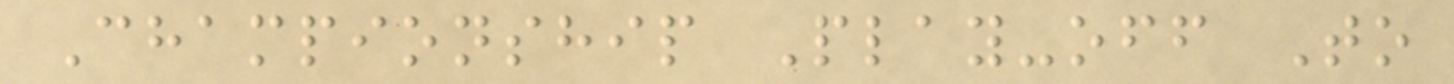Championship Play-off To
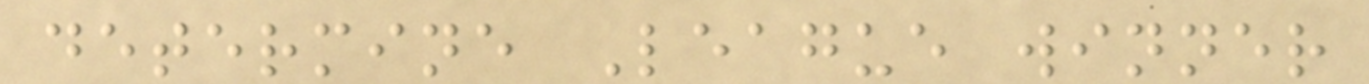determine League winner
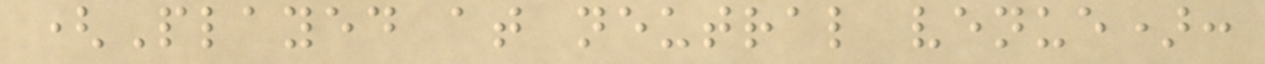(Played at neutral venue):
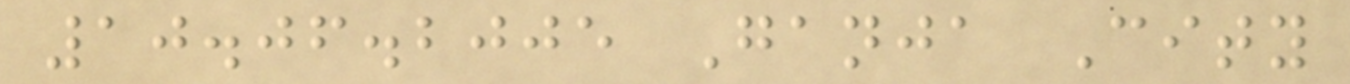10.06.2005 Ganja City
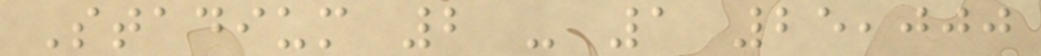Stadium 2 - 1 25,000
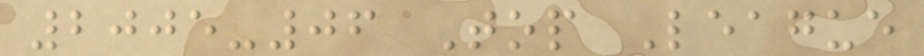2005-06 Top League
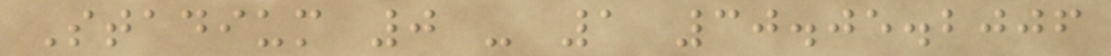Stadium 0 - 1 30.05.2006
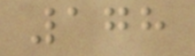178
